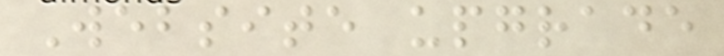Website upgrade
